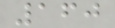160
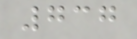737
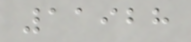11928
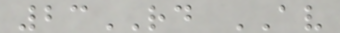23RD AV
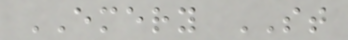EMERY ST
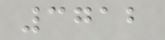3712
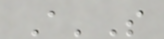A'S
